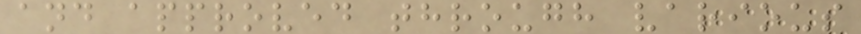and approved through various
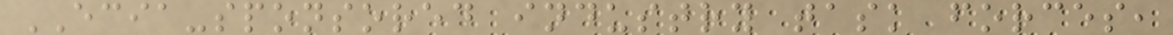ECIA-sponsored industry task forces,
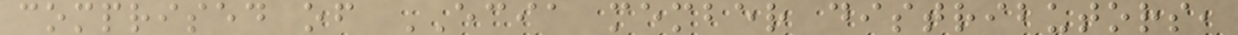comprised of ECIA member distributors,
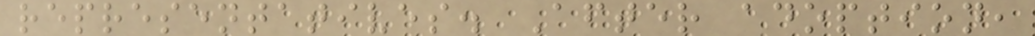representatives. After adoption,
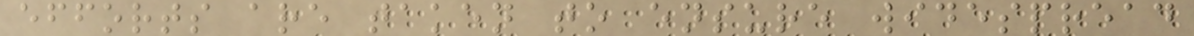efforts are taken to ensure widespread
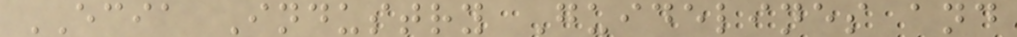ECIA Industry Guidelines and
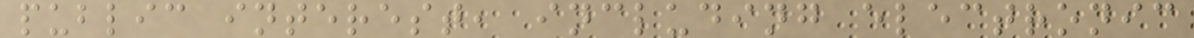public interest, including electronic
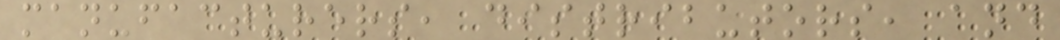manufacturers, distributors, and
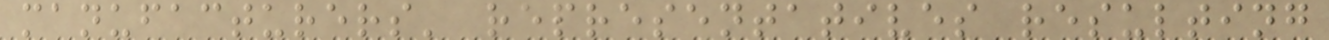manufacturers' representatives resulting
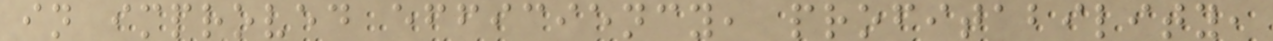in improved efficiency, profitability,
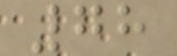78
